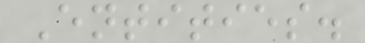Entities.
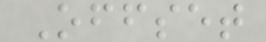Offset
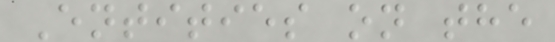Entities on the
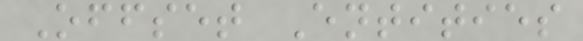Offset Entities
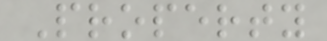Property
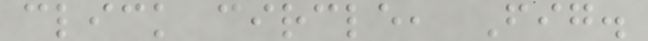click circle, Fig.
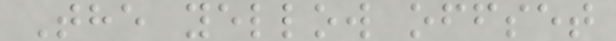The yellow offset
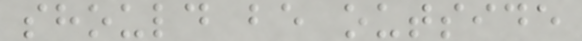should be outside
